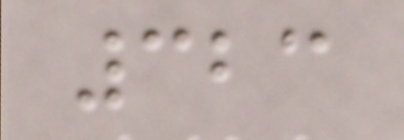323
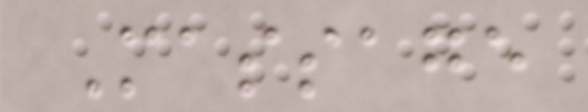Massage
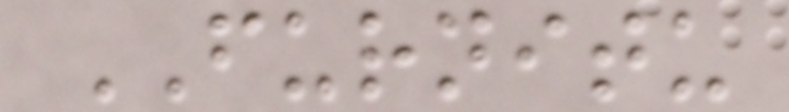FURNITU
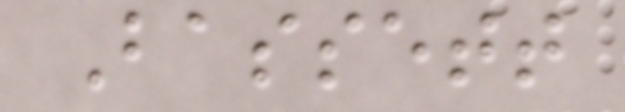Bassett
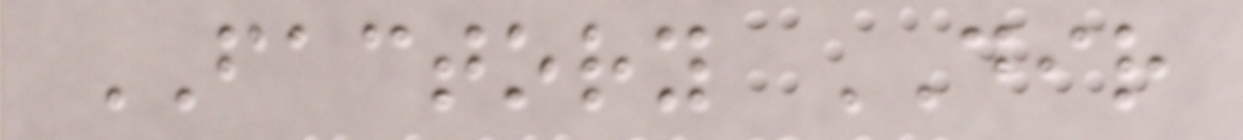FACTORY DIR
